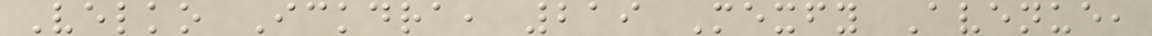Velko Ickdra, 219 Mexfy Avenue,
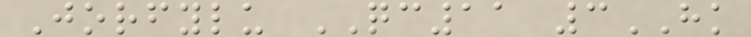Jorfylu QC11 3HK
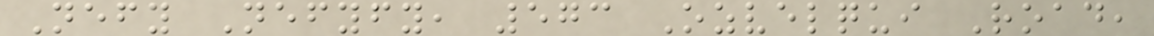Nefy Nefyfy, 573 Ozvelqui Road,
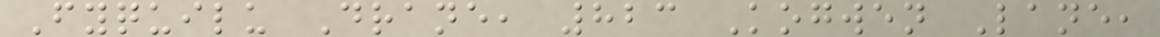Fyquilu Drane, 823 Kogwen Lane,
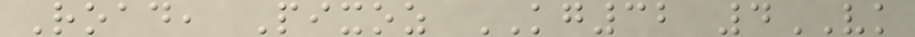Road, Pixoz KG32 4VK
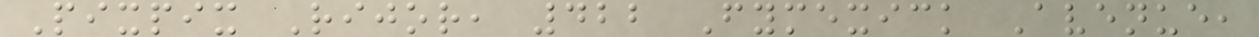Pixpix Rijor, 422 Fymexick Avenue,
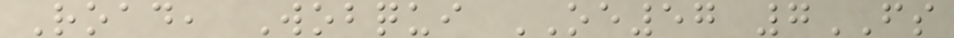Road, Wobqui OE57 7FS
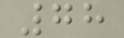78
